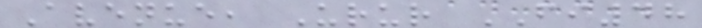Avenue, Urur FI48
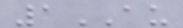1AU
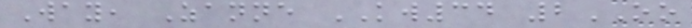Way, Zanne KW34 2OO
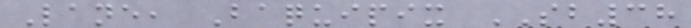Lane, Baquipix SB38
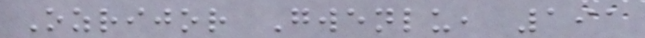Ozrijor Gwenlu, 191
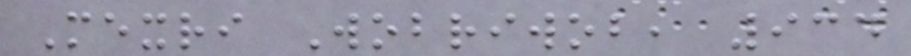Mexri Wobriwob, 934
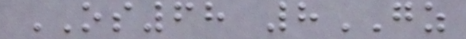OS68 8GZ
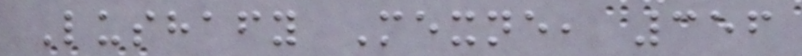Lushafy Mexne, 356
